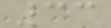33
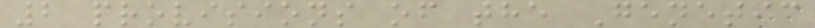2 provisions of the Genetic
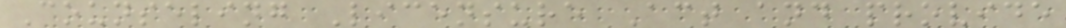Counseling Licensure Act and provide
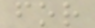for
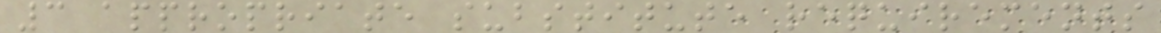3 appropriate substitute requirements
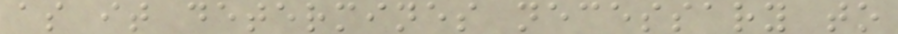as it determines necessary to
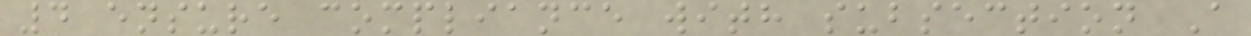4 ensure compliance with subsection A
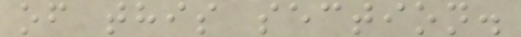of this section.
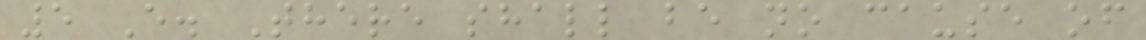5 E. There shall be no cause of
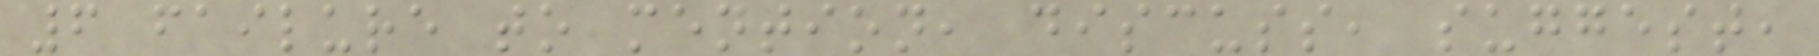6 failure to mention, discuss, suggest,
